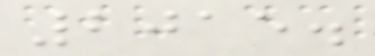2015.
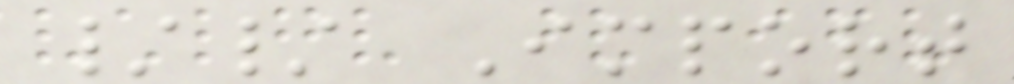// Import
